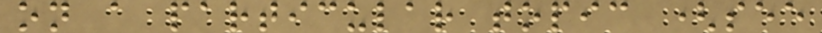on a particular topic (see
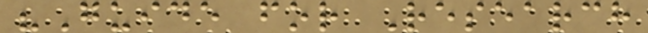"Guide for Research
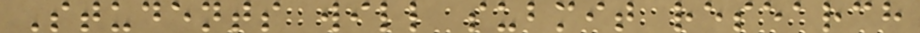Students will submit research
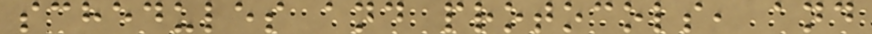schedules and protocols, and
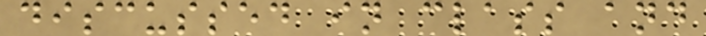discussed in class and
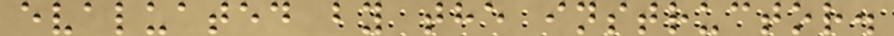evaluated by the instructor.
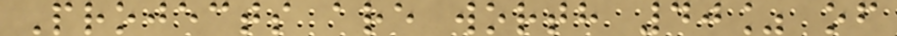Projects are worth 40% of
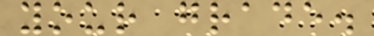your grade.
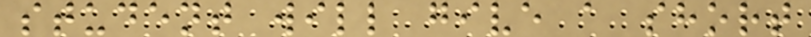student will give a short
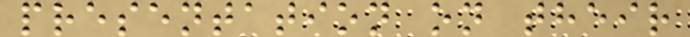presentation on their
